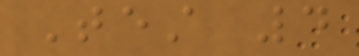Test 4
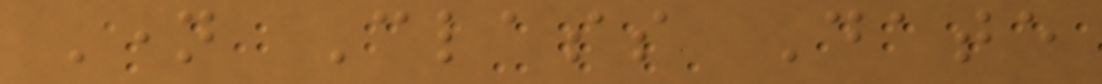Name Class Date
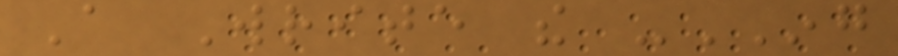A Write the -ING
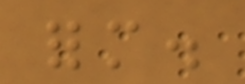form.
